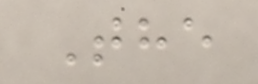The
